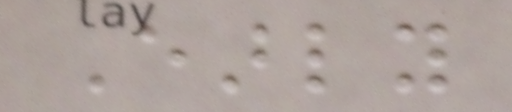Early
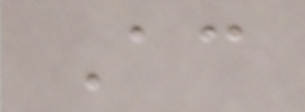According
